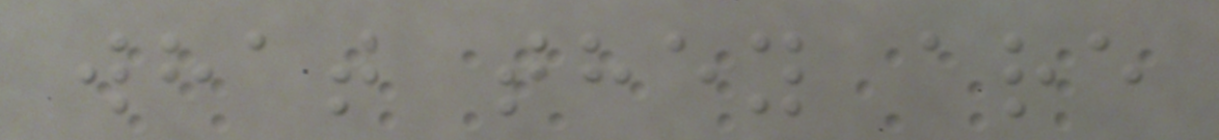what they are
